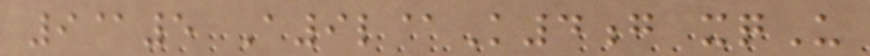9@5 A9l@K4g xqU
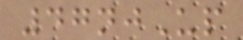47njUp
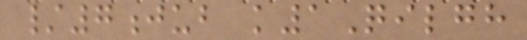/7jub k1Qilgh
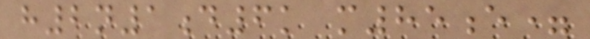h2n1d6k m85e=
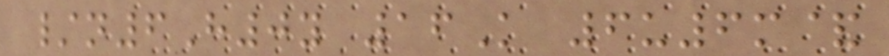/n6H0y 16K 6u6m&
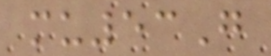mu53G
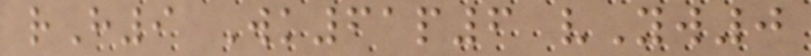rH9 Wk61p6 vYw0
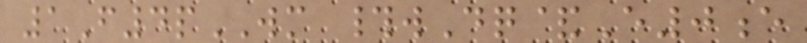1F4pWM #wDq&E0e
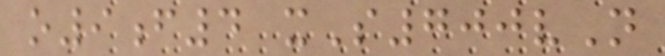o9f4 xS700vN
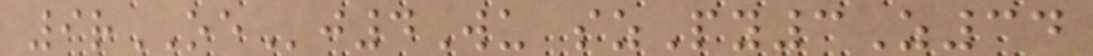9rOEj4Wu szPy3Z34
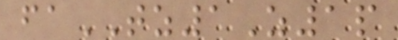faTZ1Z1p
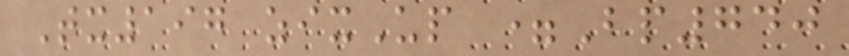Tx197 zixUp =Bp740
